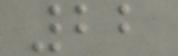22
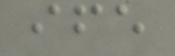ife
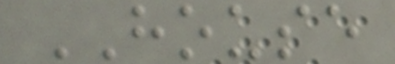HOUSE
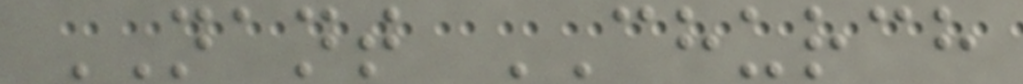NANT CHURCH
